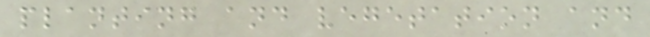planting and vegetation and
